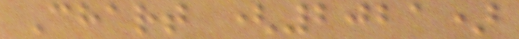Chart (2021)
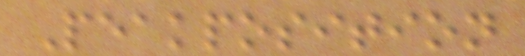Peakposition
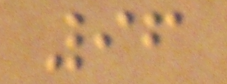96
